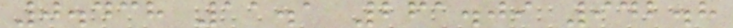0.438 11.1 261.09 942.8
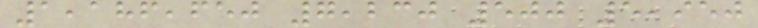1,186,650 7,230 500 5,950
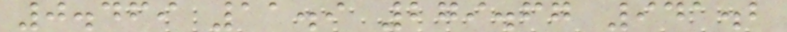0.469 11.9 279.67 941.2
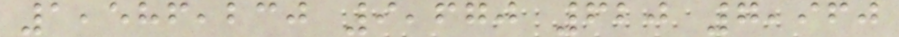1,586,230 9,670 620 7,960
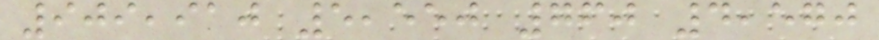909,910 5,550 760 4,570
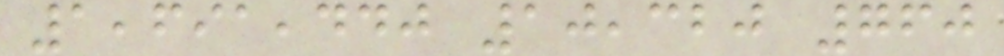1,691,440 10,320 760
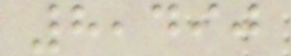8,490
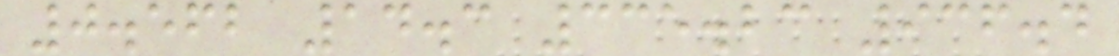0.562 14.3 335.23 936.4
